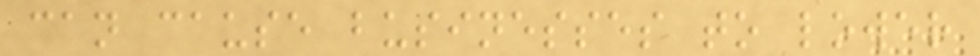can cause businesses to lower
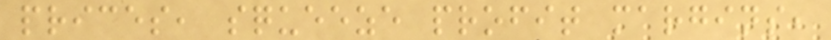prices, squeeze profit margins,
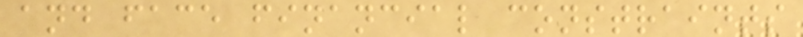and face financial constraints
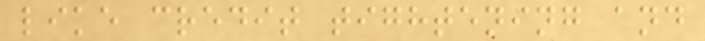like credit tightening and
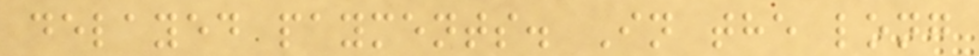delayed payments. In the long
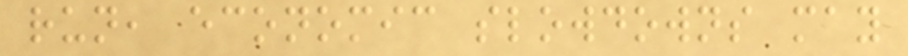run, economic slowdowns may
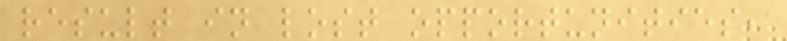result in lost opportunities,
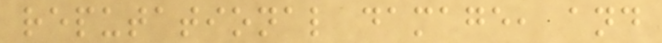reputational damage, and
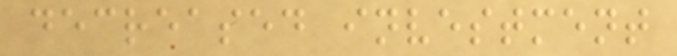decreased investment
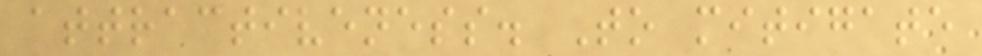attractiveness. To mitigate
